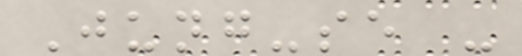Jung-se -
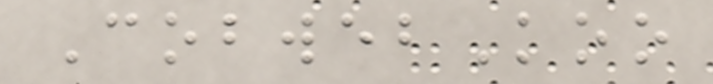CobwebKoo
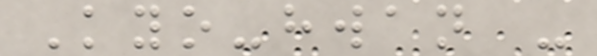Kyo-hwan -
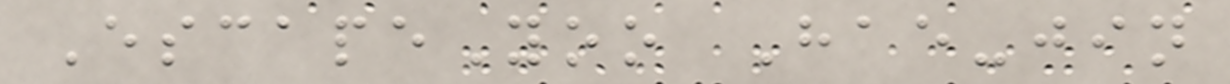EscapeYoo Hae-jin
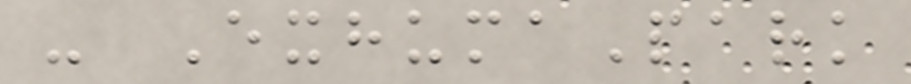- ExhumaPark
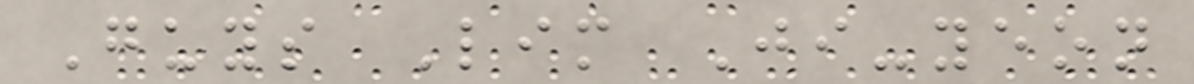Guys Lim Ji-yeon
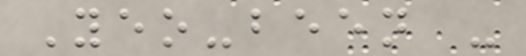Yeo-been -
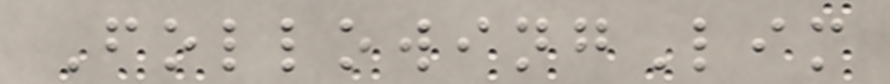FollowingLim
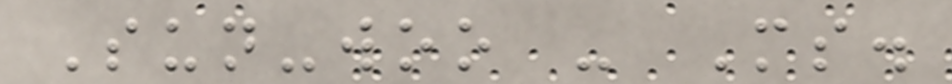Sun-woo - Ms.
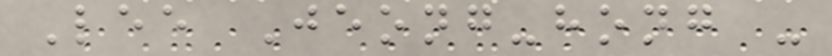Lee Jeong-hong -
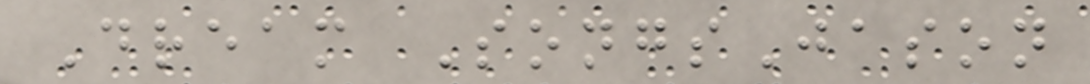Dream SongsJason
